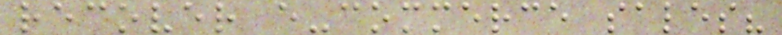recover e-commerce sales?
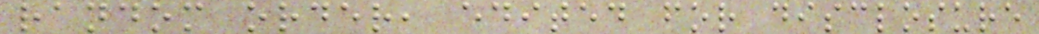random order, edited for disclosure
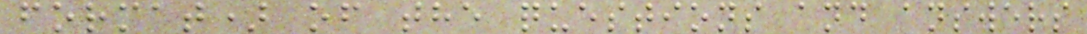format) of the questions and answers
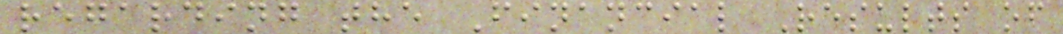regarding the Financial Results of
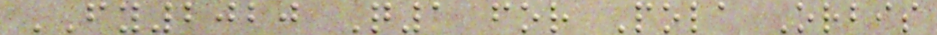FY2020 Q1 for Pola Orbis
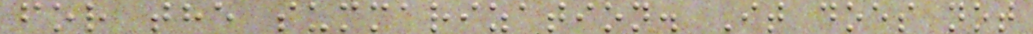for the summarization. It does not
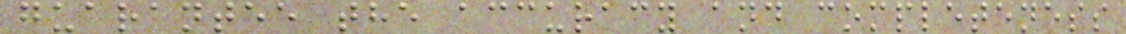guarantee the accuracy and completeness
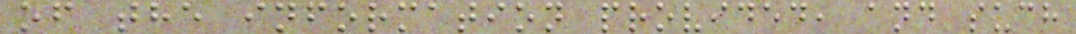of the information provided, and such
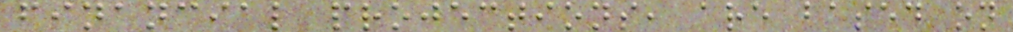financial projections, are based on
